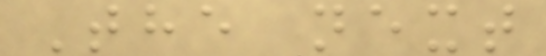The next
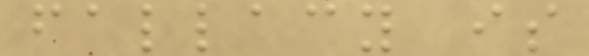fallacy is
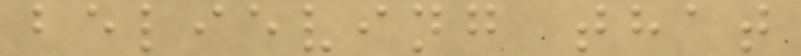believing that
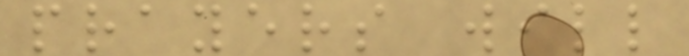prayers will
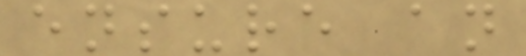ensure an
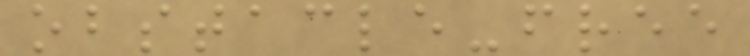obstacle-free
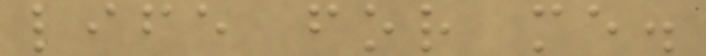life for me.
